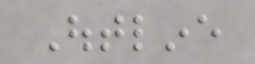Outline
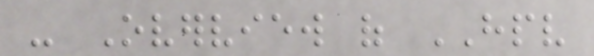- Overview of HPV
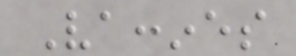Vaccines
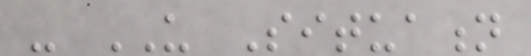- US Situation
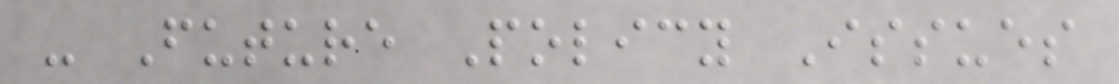- Future Policy Issues
